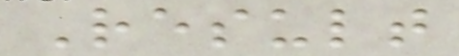Result
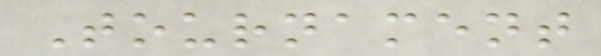Tournament
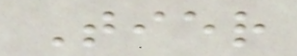Tier
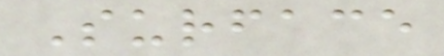Surface
